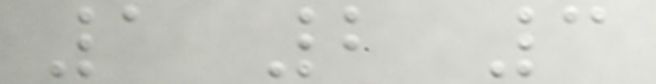1 2 3
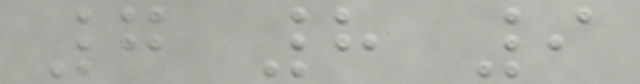7 8 9
